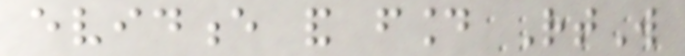evidence and found RtW
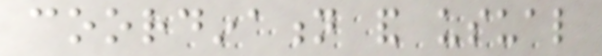coordination and usual
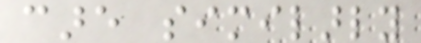care similarly
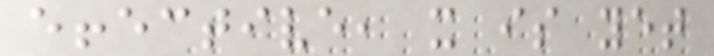effective, it is yet
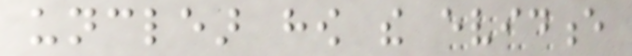unclear how the evidence
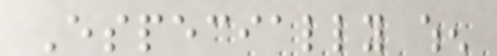Especially when
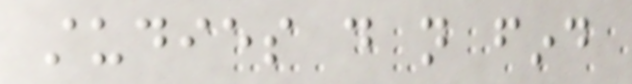studies do not find
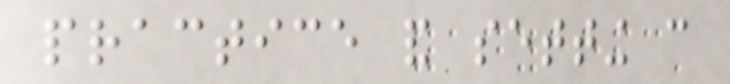practice and setting can
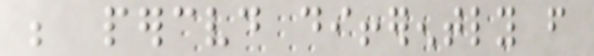be perceived differently from
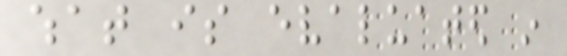what is evaluated in
